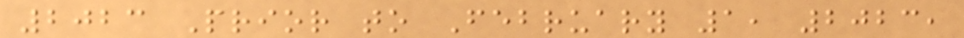2023 Prior to February 1, 2023,
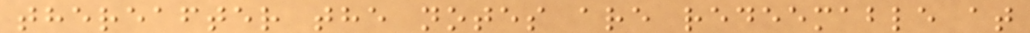thereafter the notes are redeemable at
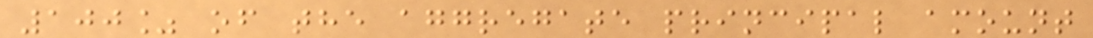100% of the aggregate principal amount
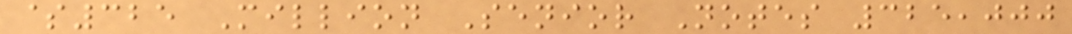$325 Million Senior Notes 325,000
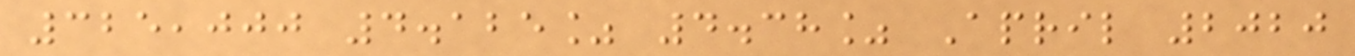325,000 4.125% 4.38% April 2020
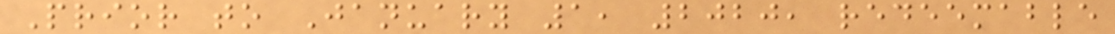Prior to January 1, 2020, redeemable
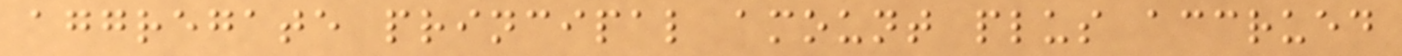aggregate principal amount plus accrued
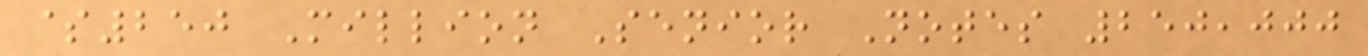$250 Million Senior Notes 250,000
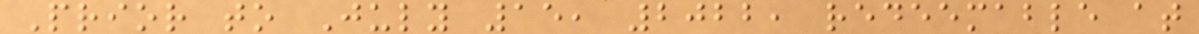Prior to July 15, 2022, redeemable at
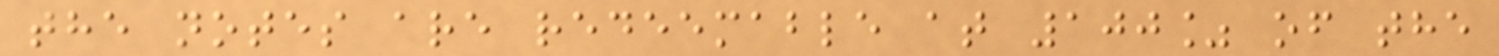the notes are redeemable at 100% of the
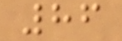86
